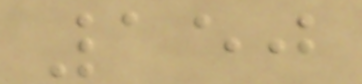150
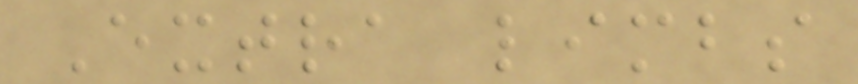Extra limbs
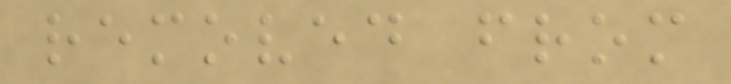removed from
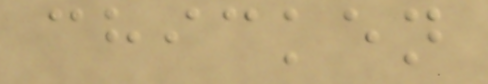chicken
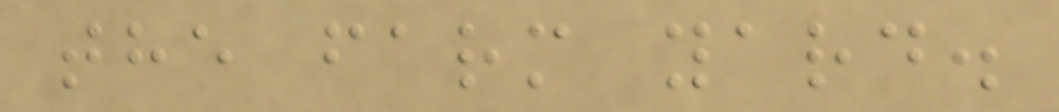the farm yard.
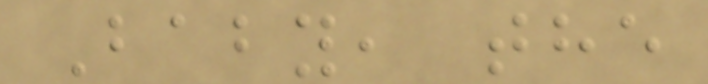Baby, the
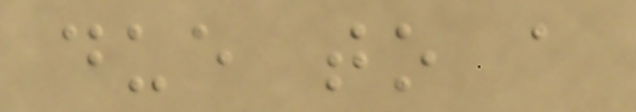due to a
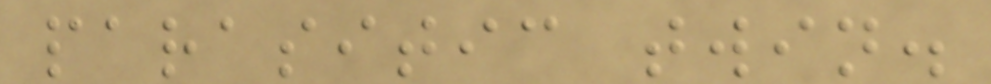parasitic twin.
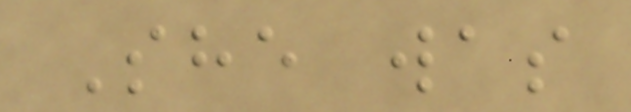She was
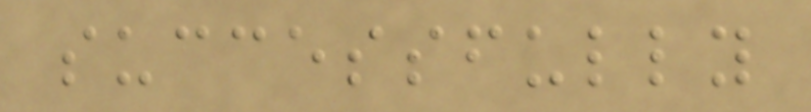successfully
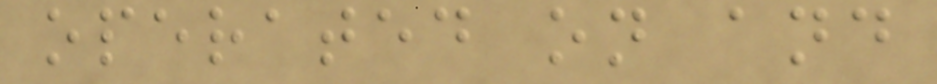operated on and
